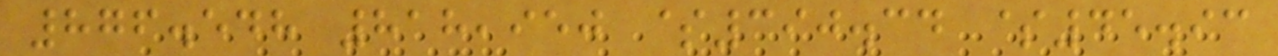876.548 818,950 $390.34 $45.93
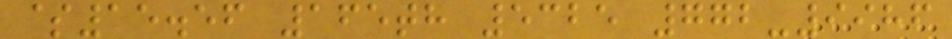$15.56 165th 5325 772-9986
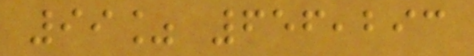99% 656,293
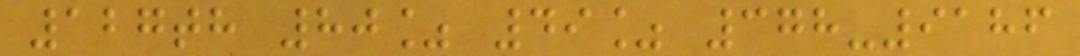127th 80% 49% 378-9186
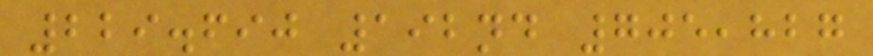229.690 192nd 705,827
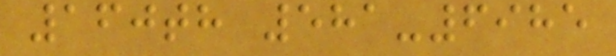160th 581-6985
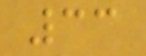33
